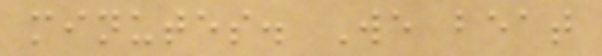minutes. We beat
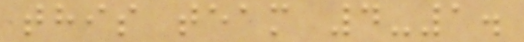this team 4-1.
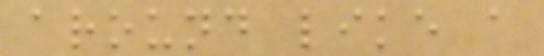around like a
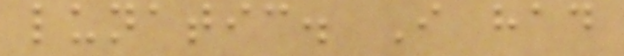lunatic. I had
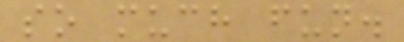so much fun.
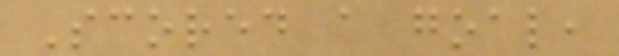Scored a goal,
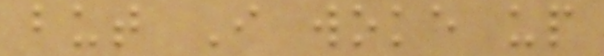but I woke up
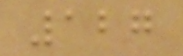127
